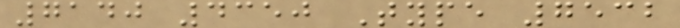7140 4350 Type 7532
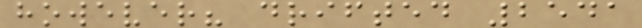however? drifted 2541
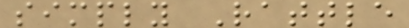simply Rattle
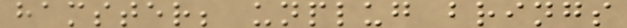hamster; unplug brings
